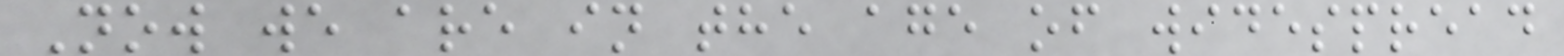Now we are in the age of widespread
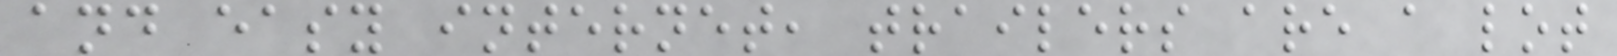and easy internet, trailers are a lot
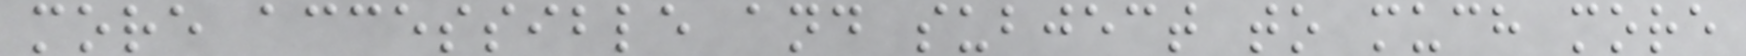more accessible and subject to much more
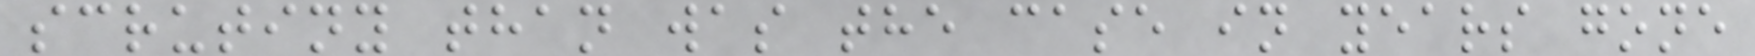scrutiny than was the case in years gone
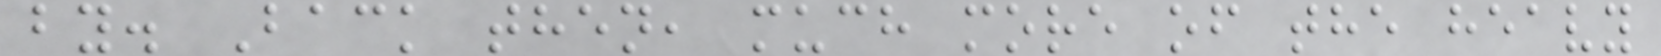by. Back then, much more of the heavy
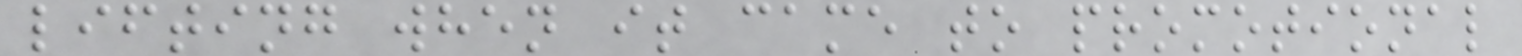lifting when it came to promotional
